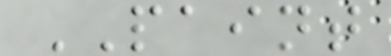PAINT
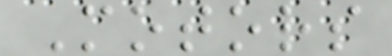Motors
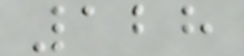128
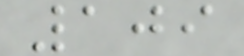109
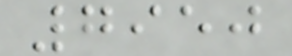7950
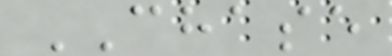CHASE
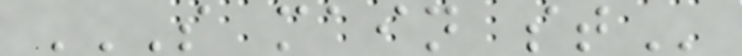S MAIN ST
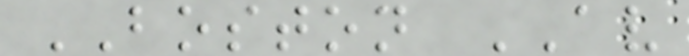BOSTON AV
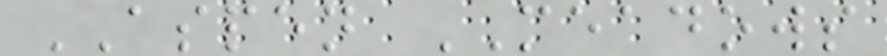ASPEN MEADOWS
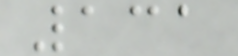131
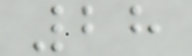28
